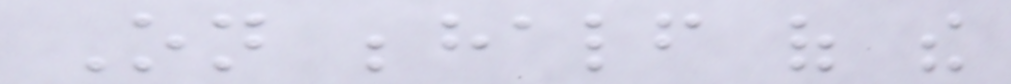On behalf of the
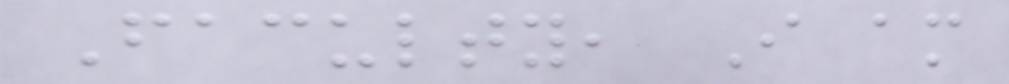Faculty, I am
